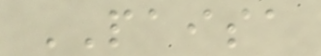PAISA
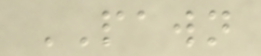PAWN
